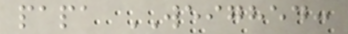papa WEIGHED:
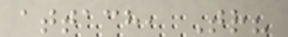attach, Tr?
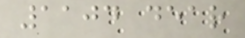1104 dear
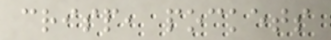crisp, pockets
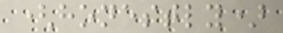(honestly)
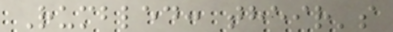Rumbled: their's
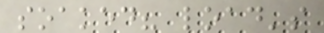soaked? load's
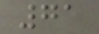71
